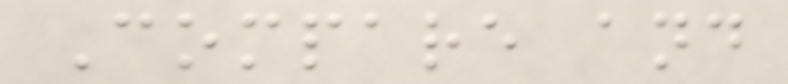Compare and
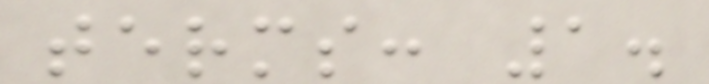terms: 1.
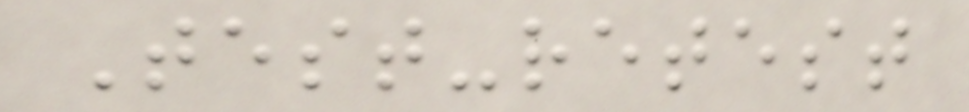Test-retest
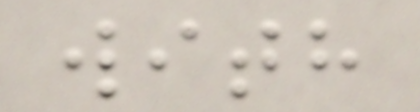with
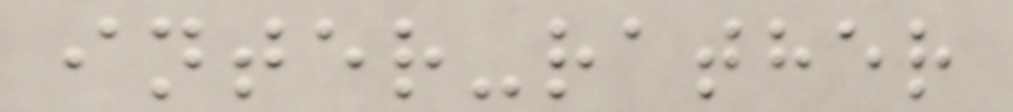inter-rather
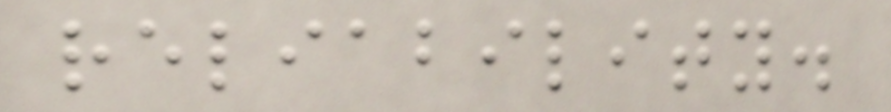reliability.
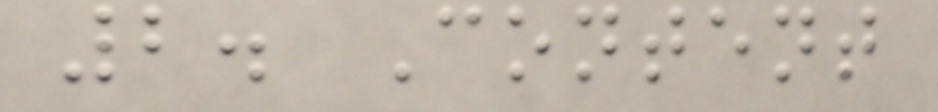2. Content
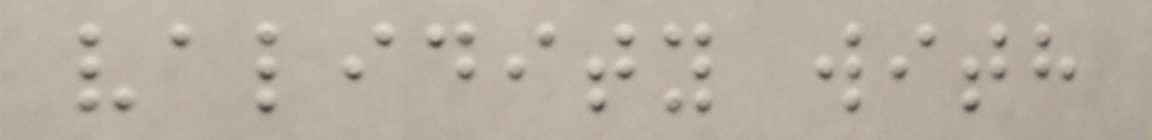validity with
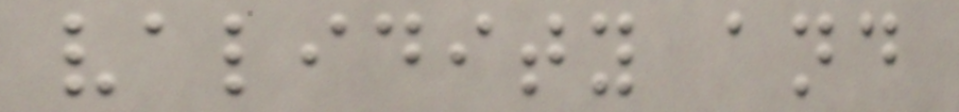validity and
